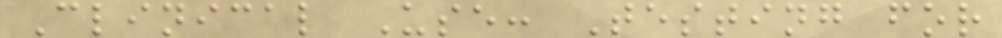Clinical Use: Testing for
